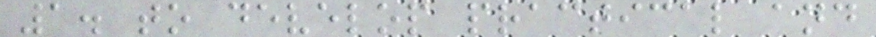1. to develop practical and
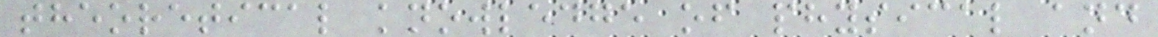theoretical knowledge of physical and
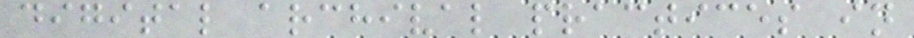digital archival practices in
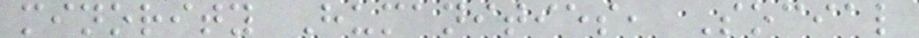minority Humanities, Social
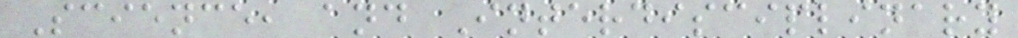Science, and Interdisciplinary
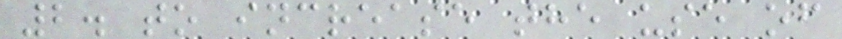2. to increase the use of
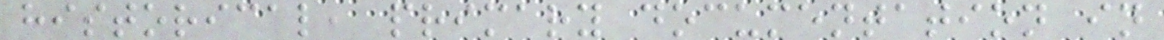historical, primary documentation in
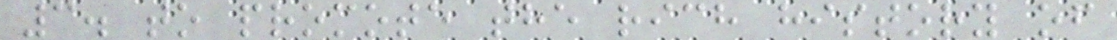3. to promote the rich history of
